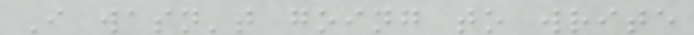I wasn't going to write
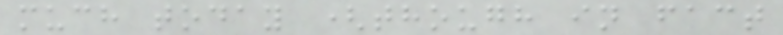much today (though in fact
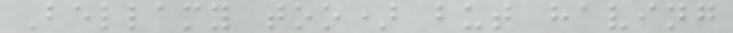Bellamy too) but having
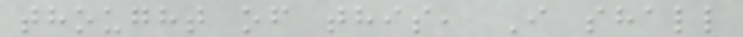thought of this, I shall
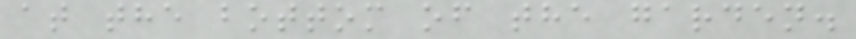at the bottom of the garden.
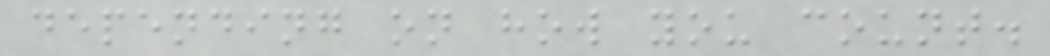depending on how you count.
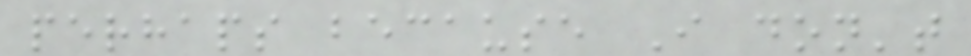perhaps because I don't
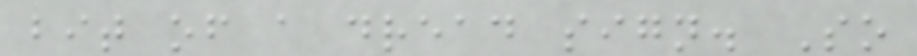bit of a dread sign. So
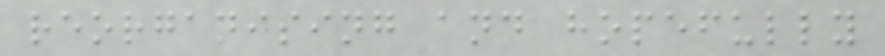reorganising and hopefully
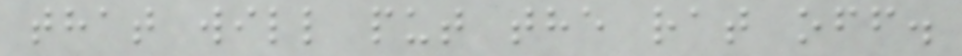that will put the rat off.
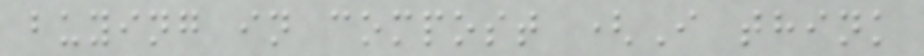buying in compost (I think
